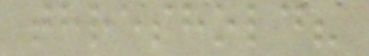threshold?
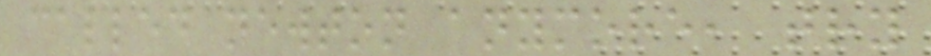called newton anymore, try
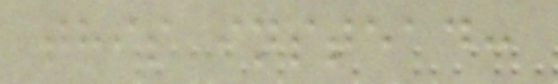this instead:
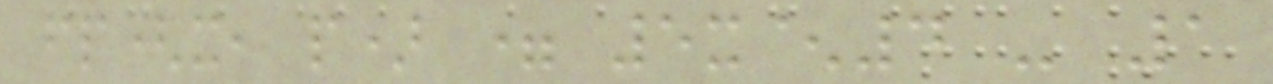fp(x, p) = 5x^4 - 1
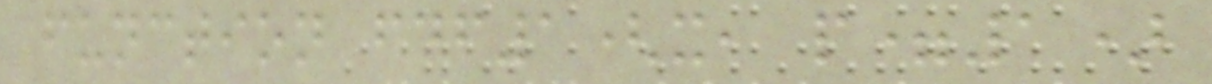function fdf1(x, p=1)
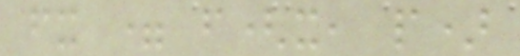fx = f(x, p)
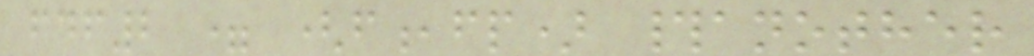fdf2 = (f,fp) #another
